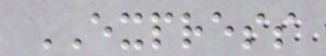EXPRESS
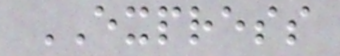EXPRESS
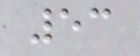53
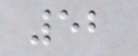52
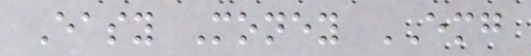Easy Money EMG
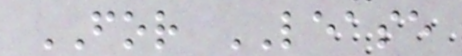FOR LEASE
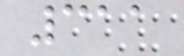311
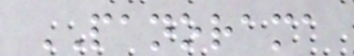PANORAMA
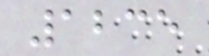1235
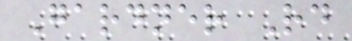Gardner Rd
